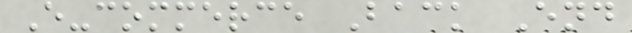E-commerce Back End
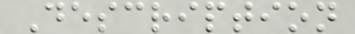Description
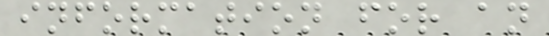information for an
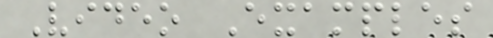Video Examples
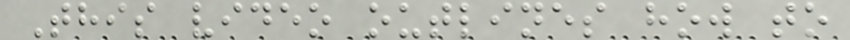This video outlines how to
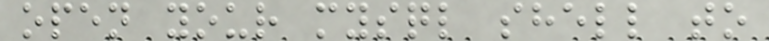open your mysql shell to
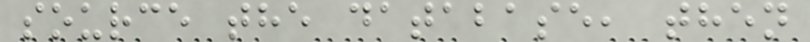source the database, then
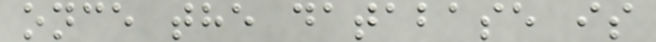once the database is
